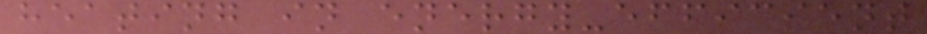heating in energy-efficient
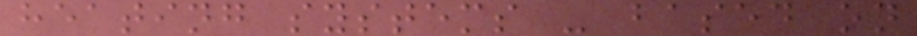heating systems - based on
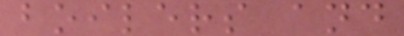boilers and
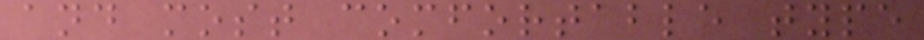and most comfortable type
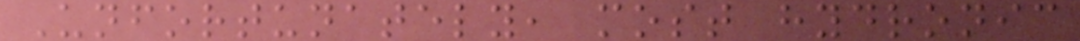Unfortunately, most hydronic
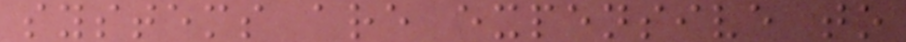systems are expensive to
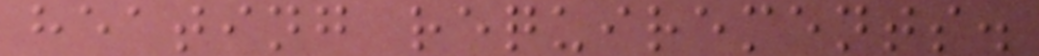heating requirements.
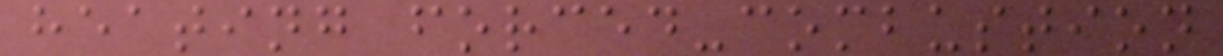heating forced-combustion
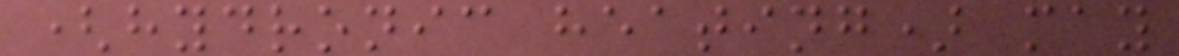(hydronic heating) may
